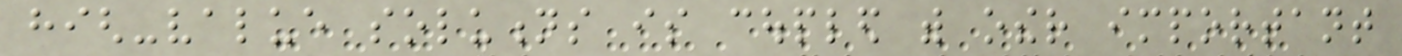high-value solutions is coupled with other important
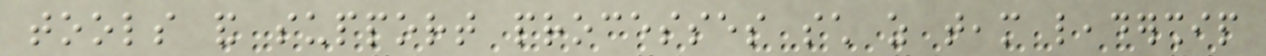tools and support processes such as team leadership
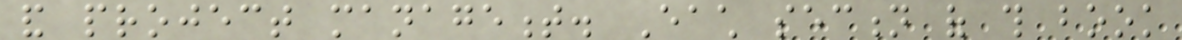and project management. Each section of this book
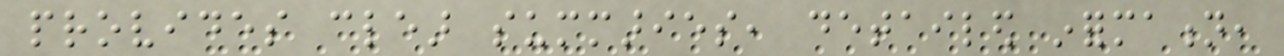provides clear summaries, detailed information,
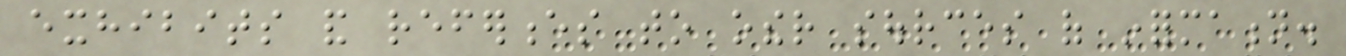exhibits and references to other sources of information.
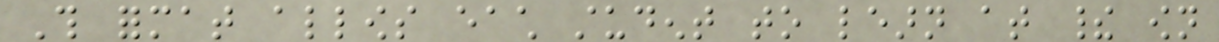This format allows each student to learn at their own
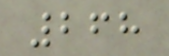268
